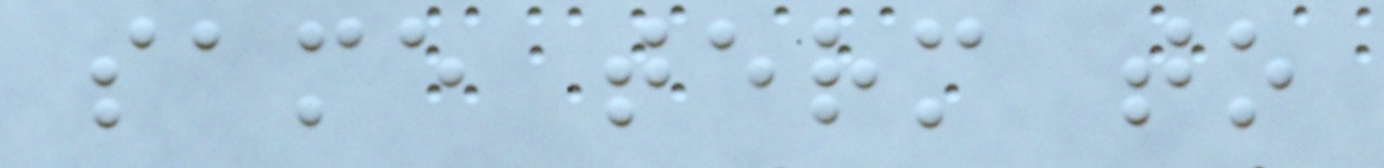same term to
